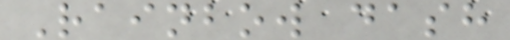Rainbow dash
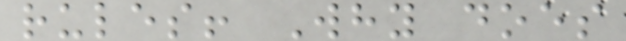rules! Why does
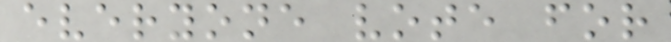everyone vote for
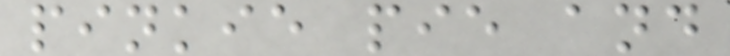pinkie pie and
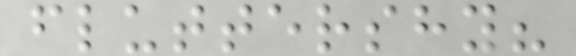fluttershy?
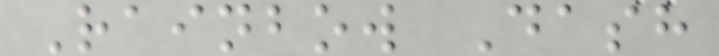Rainbow Dash
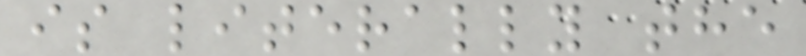is literally the
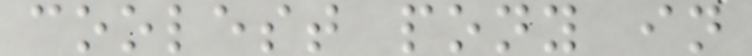coolest pony in
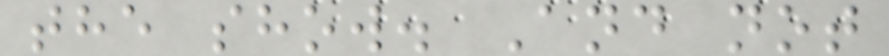the show. And not
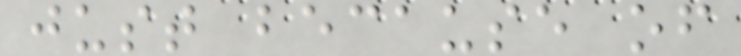just because of
